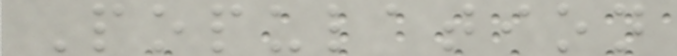Population
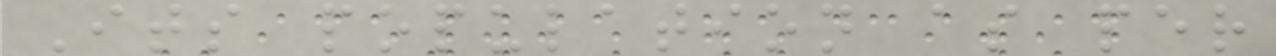Its population as per
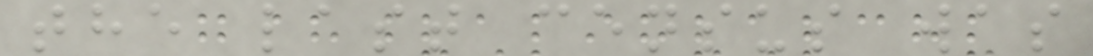the last census was
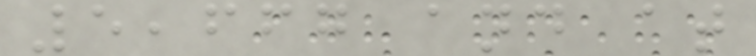5,667 and at
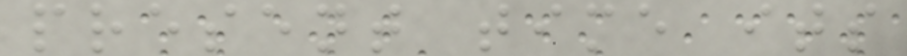present time its
